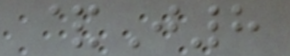&J8
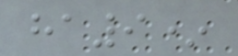ha9*
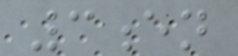3en
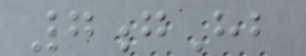7gHb
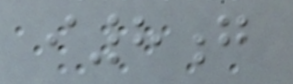i8g
